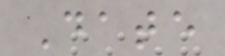Date
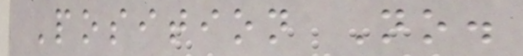Position No.
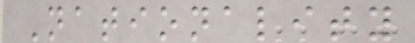Nationality
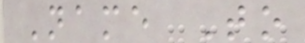Name To
